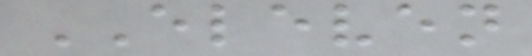ELEVEN
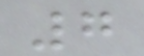7
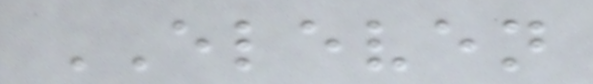ELEVEN
